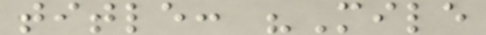title: "Mile
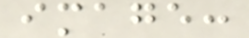image:
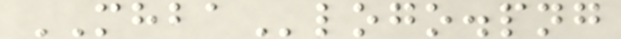MHBAlogo.png
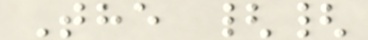The {{
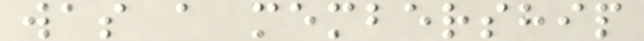was a membership
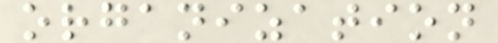organization
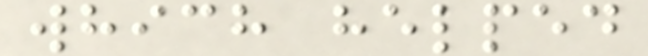which helped
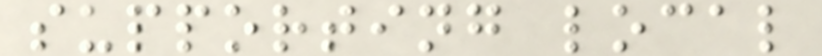supporting local
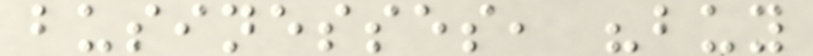businesses, "buy
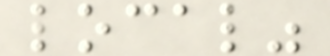local"
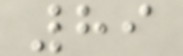89
